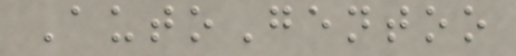AutoGentoo
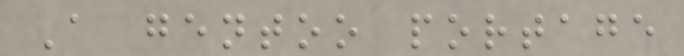A gentoo portage
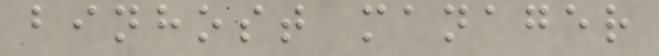binhost manager
